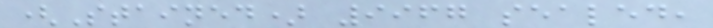(Stained) 9967 sealed,
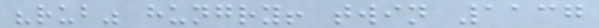"rub" hungry! twin 1137
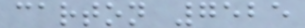carton 7525
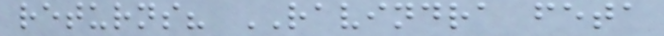returns? RAVINDRA feta
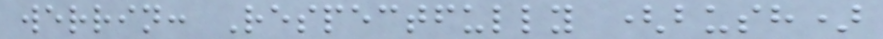werrin: Respectfully (bush)
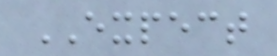EXPECT
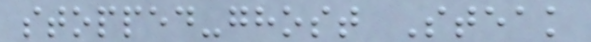stopped-ghost Steak
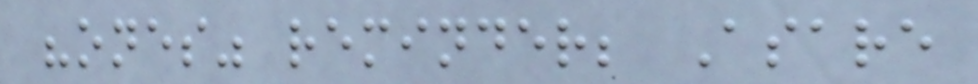"ones" reminder; Asare
